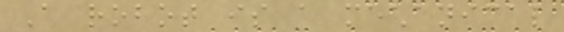A robot is a mechanical
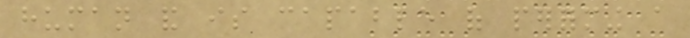human and is capable of performing a
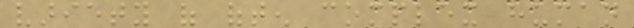variety of often complex human
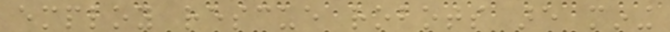employ rescue robots are mining
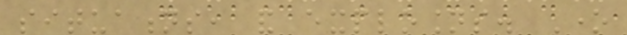situations, and explosions. One
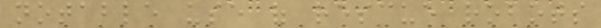notable use of rescue robots
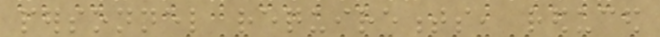personnel requirements, reduced
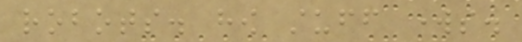robots. how stuff works.
